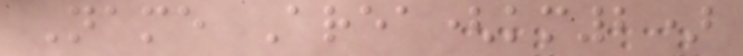Name Area(km2)
